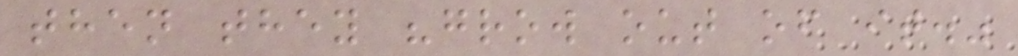then they "grow out of it."
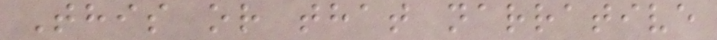This or that narrative
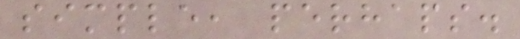simple, perhaps.
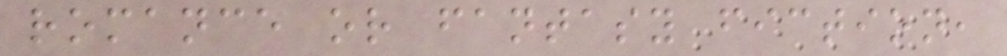romance or fantasy fiction,
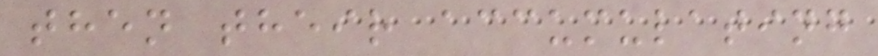then their accumulating
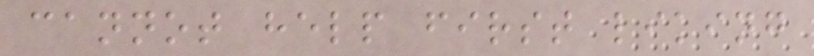cannot help first liking
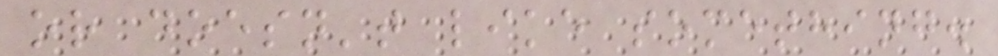or doesn't like something.
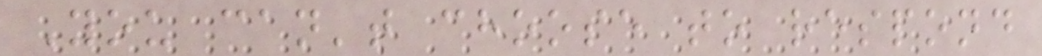You can't choose to respond
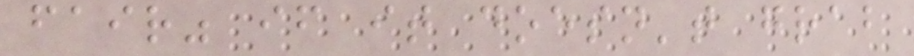fair" if it doesn't grab
